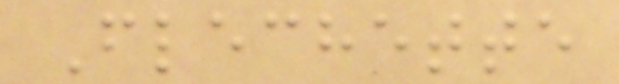Flechette
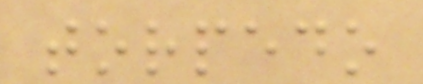torpedo
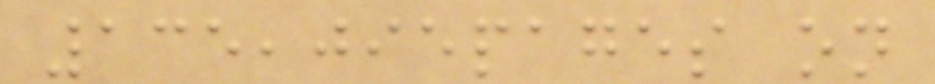135,095pages on
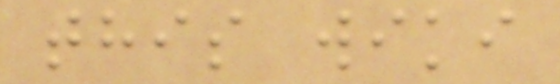this wiki
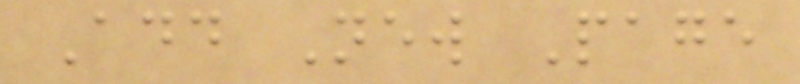Add New Page
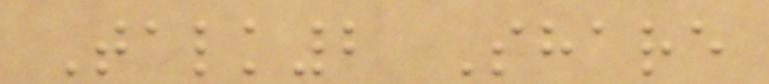Talk2 Share
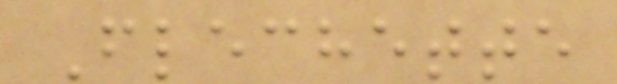Flechette
